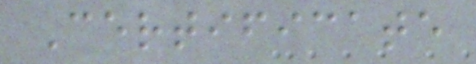Certificate
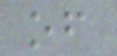of
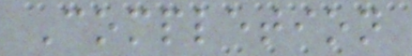Completion
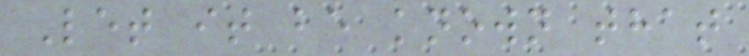Let it be known that
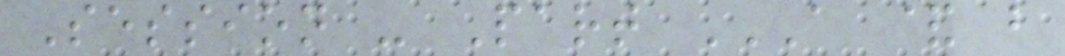Session - Part A & B
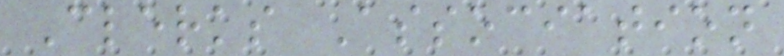Clerks Association
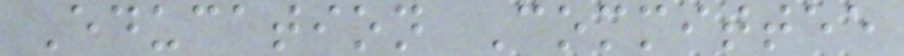Education Committee
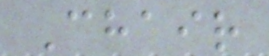Chair
